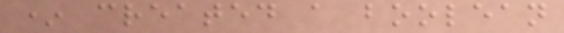* created a boolean
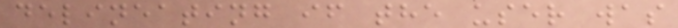delineating if the user was
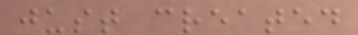just created
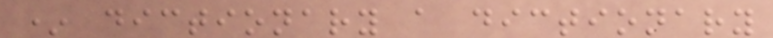* dictionary a dictionary
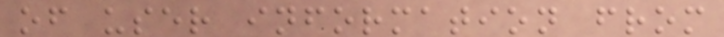of user information from
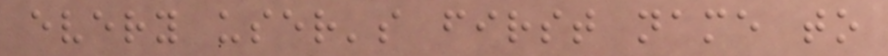every user's first name to
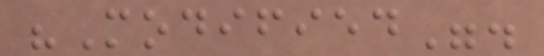"Modified".
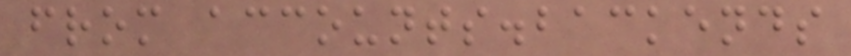from accounts.backends
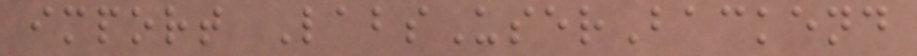import LabsUserBackend
